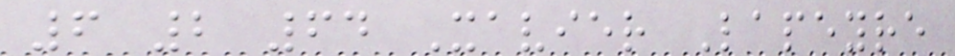6 2 64 Xavier Lapeyre
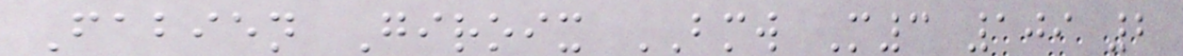Fabien Giroix BMW M3 109 2
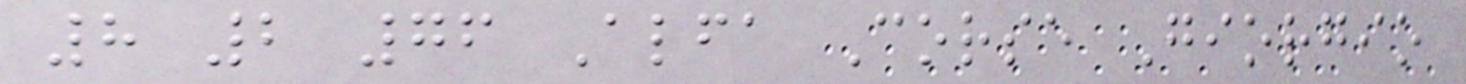8 2 76 Alfa Corse Giorgio
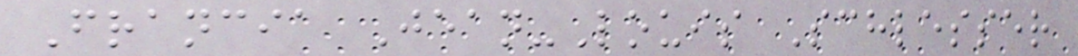Francia Jean-Louis Schlesser
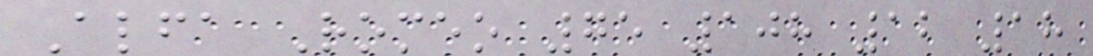Alfa Romeo 75 108 12 18
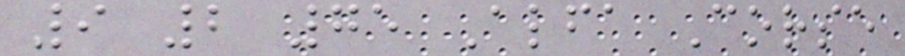9 2 75 Alfa Corse
